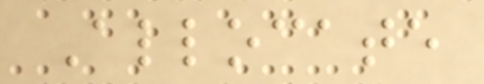Allocate
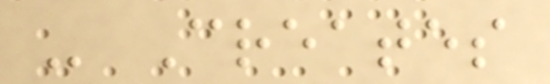- Creates
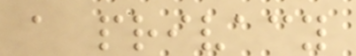a privacy
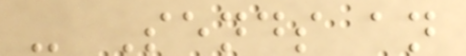- Sends an
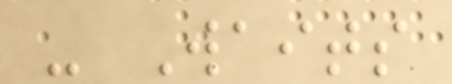- Waits
